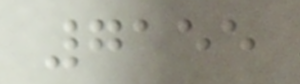7155
